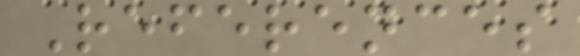References
